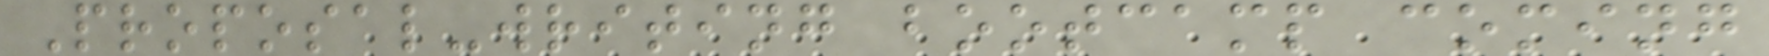Proposal-writing bootcamp coming
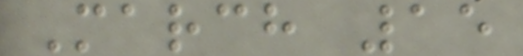March 15
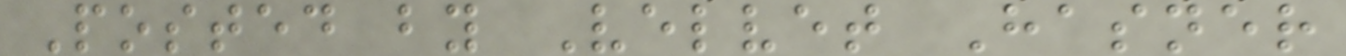Posted by Velvet Hasner
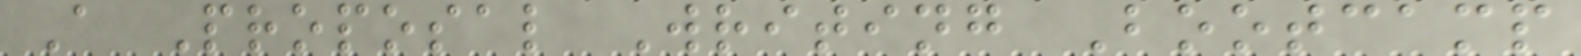A Proposal Writing Bootcamp
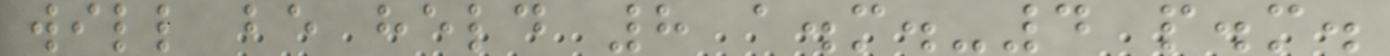will be held 8 a.m.-4 p.m.
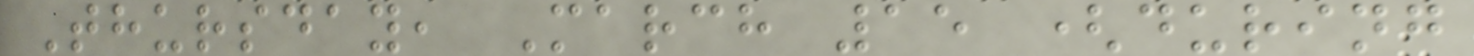Thursday, March 15 (during
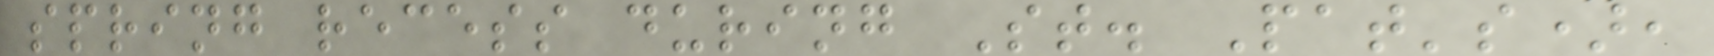spring recess during St. Pat's),
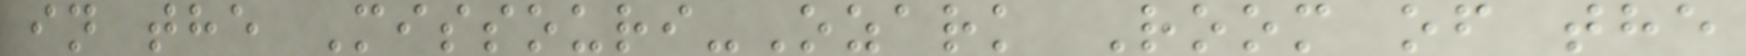in the Missouri-Ozark Room of the
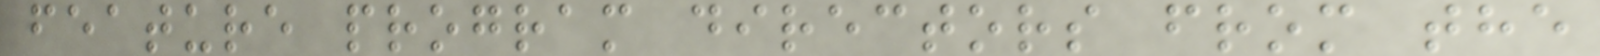feature program directors from the
